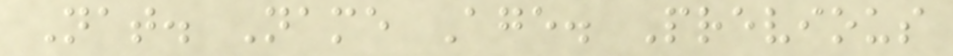Nat. Name Age. Previous
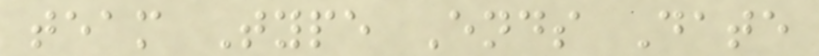team Type Ends Date
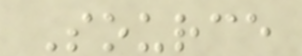Source
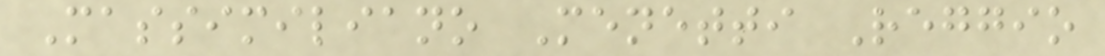Massimiliano Menetti Reggio
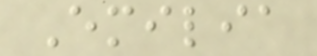Emilia
